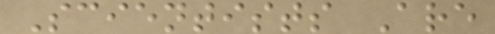Scientists Are
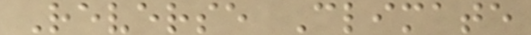Reverse Climate
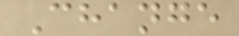Change
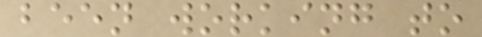been working to
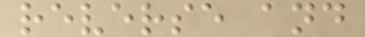reverse and
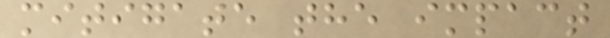mitigate the impact
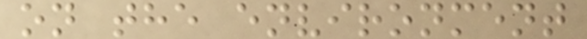on the environment
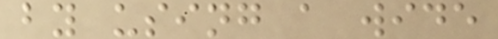by using a wide
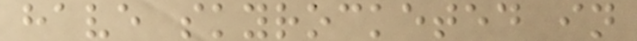have skyrocketed in
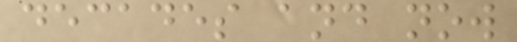decades and now
